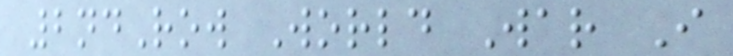2ndRow World War I
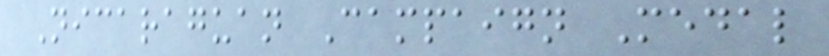Nicaraguan Campaign Medal
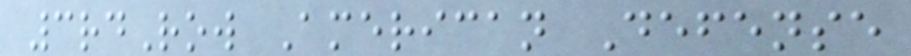3rdRow American Defense
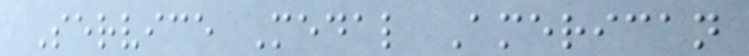Service Medal American
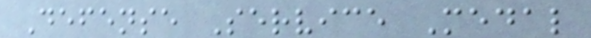Defense Service Medal
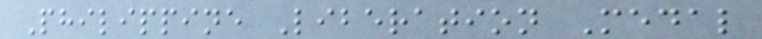Philippine Liberation Medal
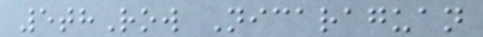5thRow Nicaraguan
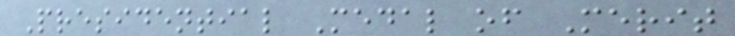Presidential Medal of Merit
